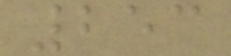253
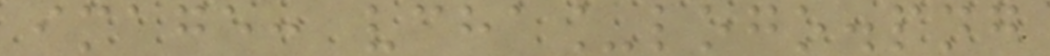image: vcha_logo.png
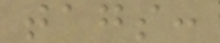tags:
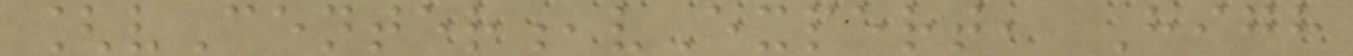[vCenter,vExpert, High
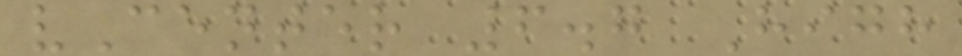vCenter 6.7 High
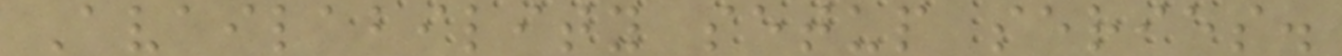Availability setup series.
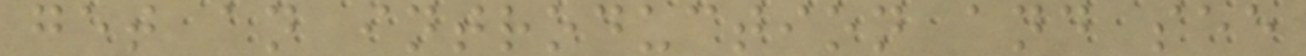get an introduction and see
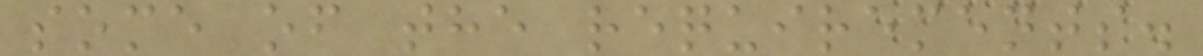some of the requirements.
